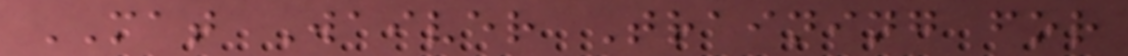MAT Waiver Training for
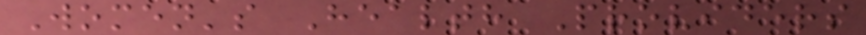Women's Health Providers
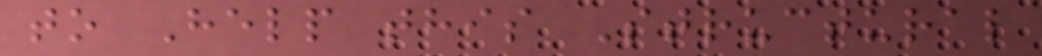to Help this Structural
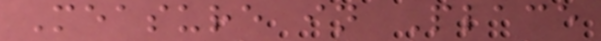Measure in Place
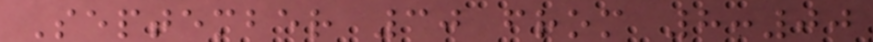September 30 from 8:00
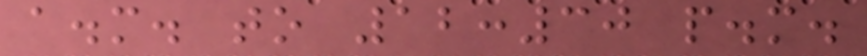a.m. to 12:30 p.m.
